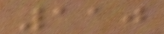110
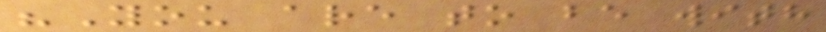"You are to be with
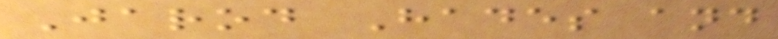Jarod Hades and
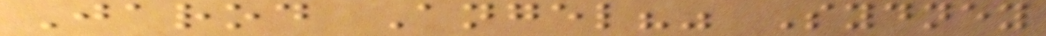Jarod Angel?" Sydney
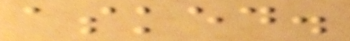asked.
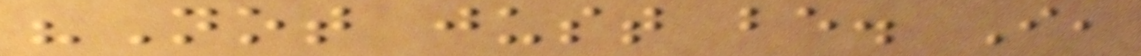"Not just be. I,
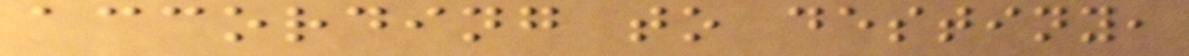according to destiny,
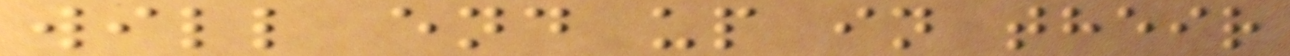will end up in their
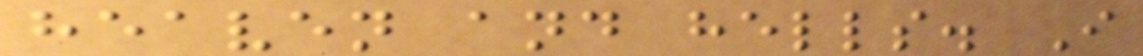heaven and hells. I
